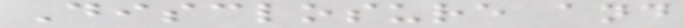Disclosure and
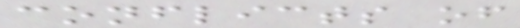conflicts of
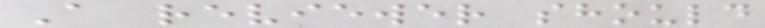A reviewer should
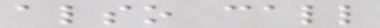also call
